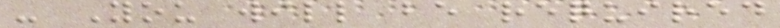- You will be required
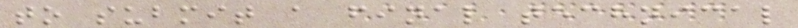to submit a final technical
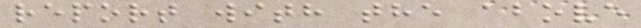report with the above
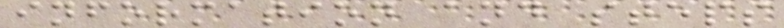information and steps
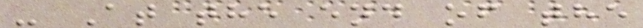- At the end of the
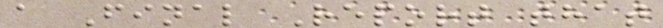a Final Report that
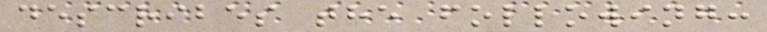describes the following:
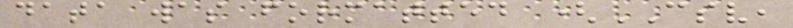data was formatted (CSV,
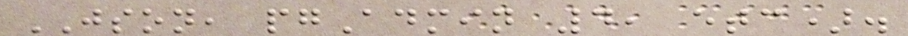JSON, pgAdmin 4, etc).
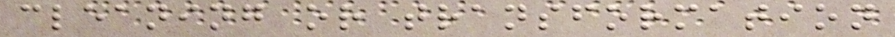cleaning or transformation
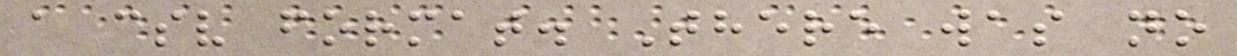a csv format. There was no
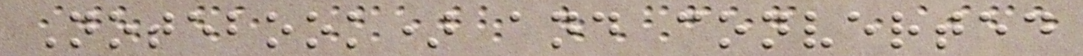Notebook) and converted
